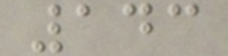143
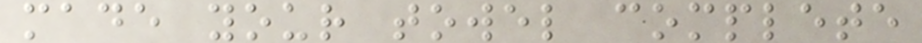made your towel complete
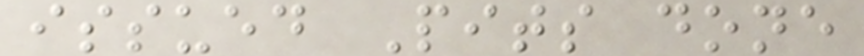issued Pits done
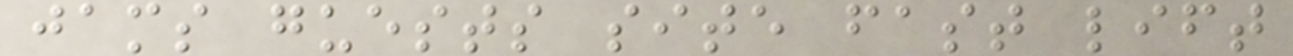jams guests site fast lift
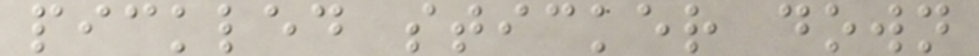pickled sticker down
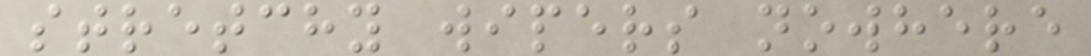stretchy wipers nowhere
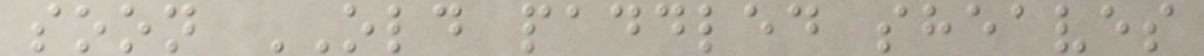soon OLD paddled sheaves
